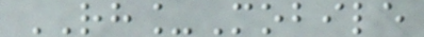RH_Mobile
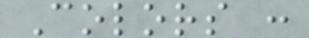Colors :
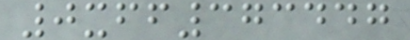0xff373447
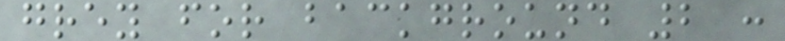grey for background 2 :
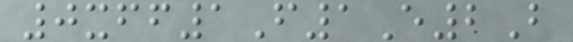0xff1F1E2B
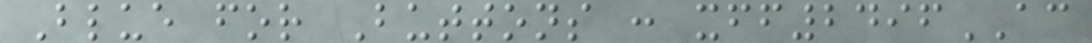Blue for Buttons : xff2496AC
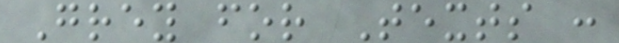Grey for Texts :
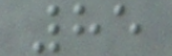85
